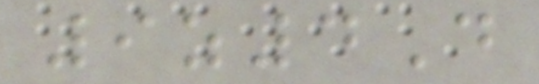9z4D
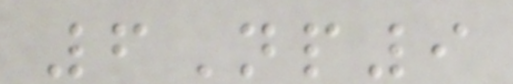6Np9
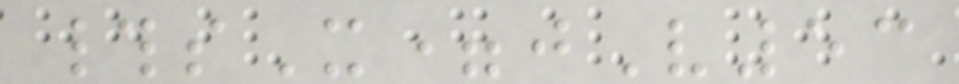#sX=jV53
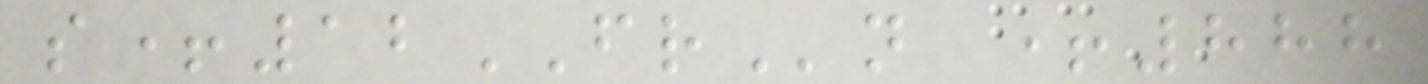s+12FRn +888
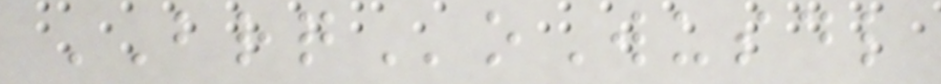BRQoWusdl
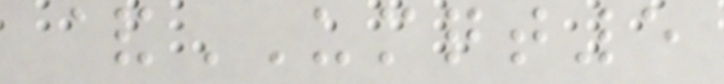&UMQT5
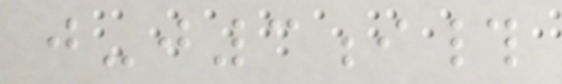j-j3i#
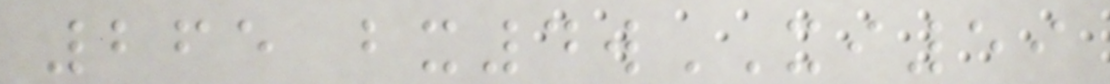265 bx4wXI59
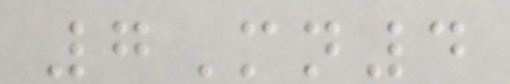7Mn4
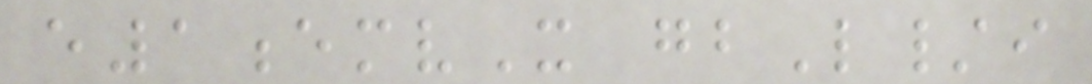e1emvX gbL/i
